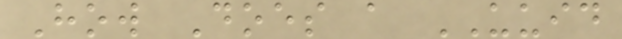How Does a UUID
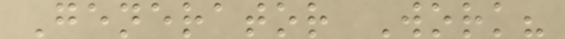Generator Work?
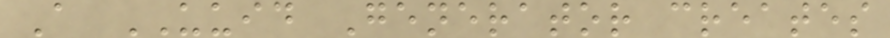A UUID Generator creates
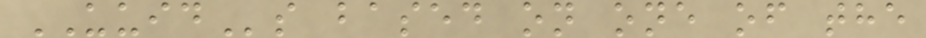UUIDs based on one of the
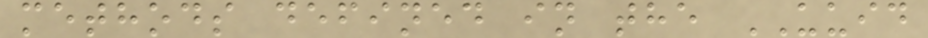methods defined in the UUID
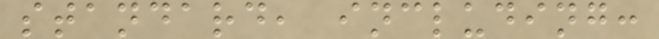standard, including:
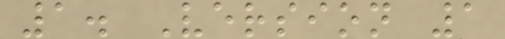1. Version 1
